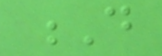D
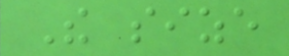The size
